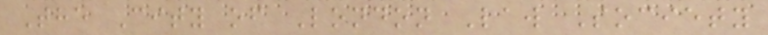The City of London Law Society
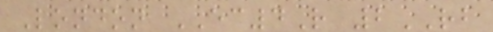London EC4R 2RB
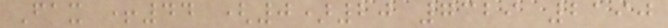Fax +44 (0)20 7329 2190
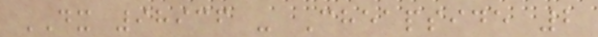DX 98936 - Cheapside 2
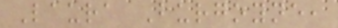Laura Burgoyne,
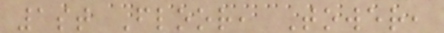1st Floor, Tower,
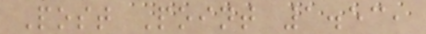Post Point 1.53,
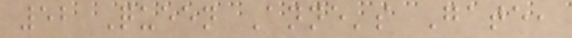52 Queen Anne's Gate,
